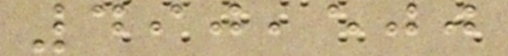490,500
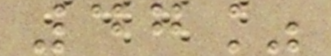47%
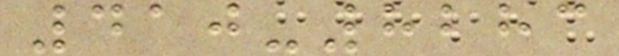410-8283
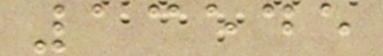13545
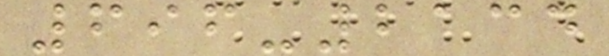696-2134
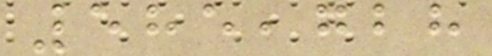585,728
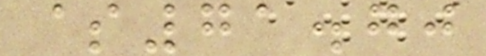$71.70
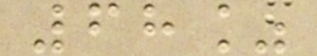68%
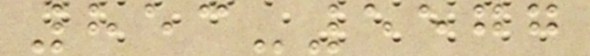853-5577
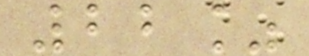22%
